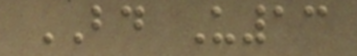BD U13
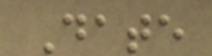Date
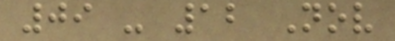09 - 12 Nov
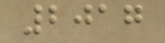2017
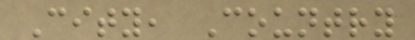City, Country
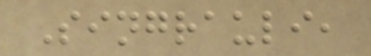Singrauli,
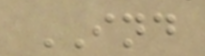IND
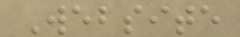Website
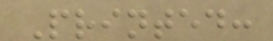Printed:
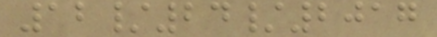12/24/2017
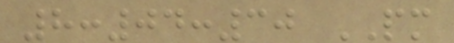8:04:30 PM
